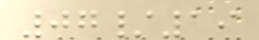07/19
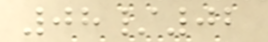08/02
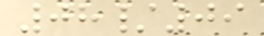08/09
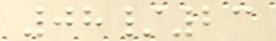08/23
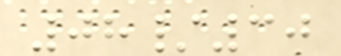08/30
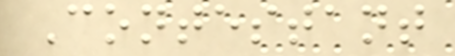Contestant
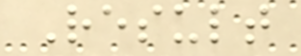Result
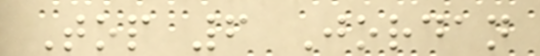Top 6 Jordan
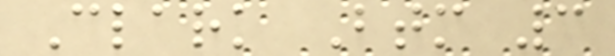Clark Btm 3
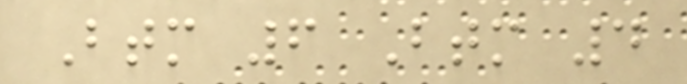Btm 6 Btm 4
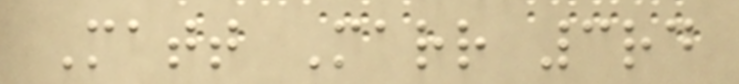Matt Marr 3rd
